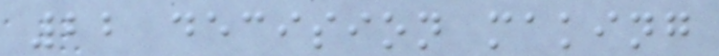22 decision making
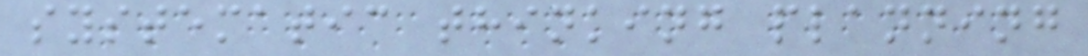systematic thinking planning
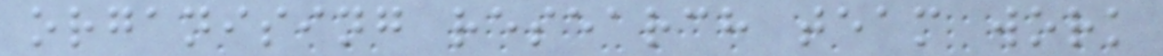organising research team work
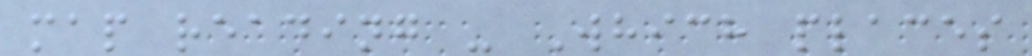map reading - Which places
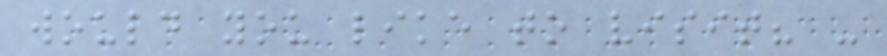would you like to visit? -
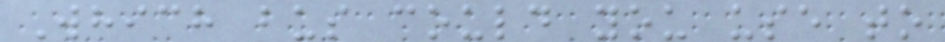Which bus could you use to
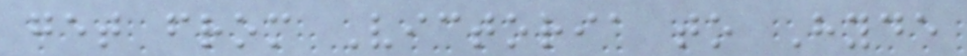get from Victoria to Hyde
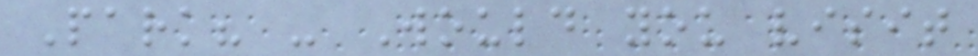Park? - Would you visit
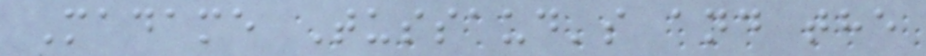Madame Tussaud's and the
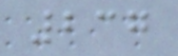237
